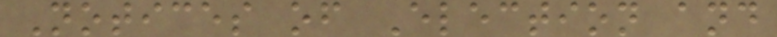Notices of Election and
